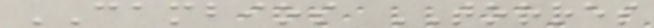CAMBIOS TORRES
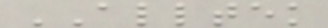ALLTEK
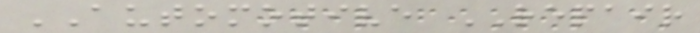AUTOMOTIVE REPAIR
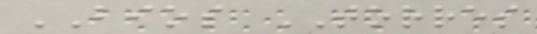BIOS TORRES
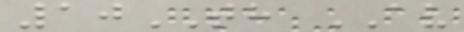10TH AV
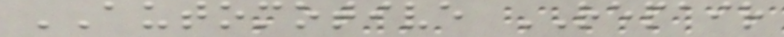AUTOMOTIVE REPAIR
